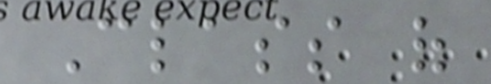Class of
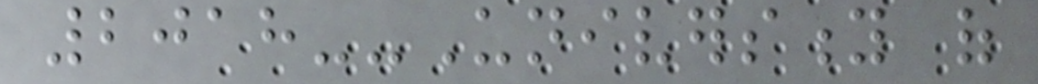2018--University of
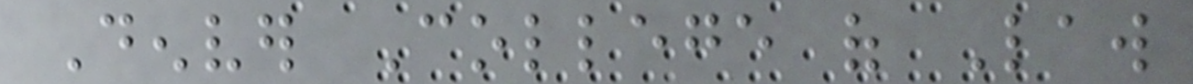Denver College of Law
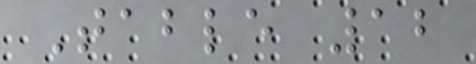Table 12
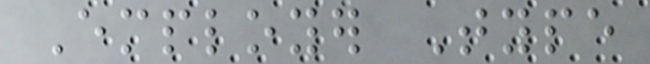Employer Type
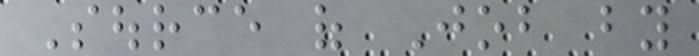Source of Job by
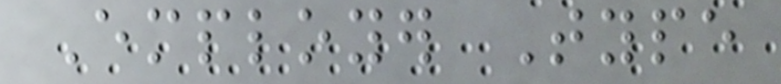Employer Type
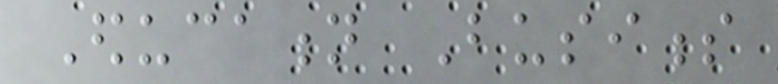Education Business
